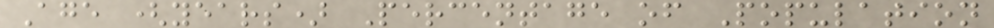Age (years) Percentage of Population
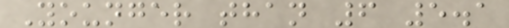Younger than 6 5.1
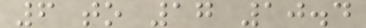6 to 17 10.4
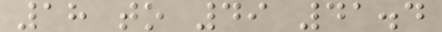18 to 49 41.4
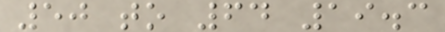50 to 64 19.3
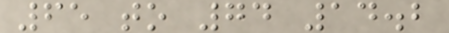65 to 74 14.2
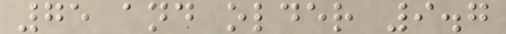75 and older 9.7
